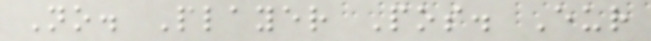No. Player Pos. Eur
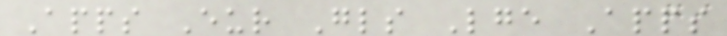Apps Eur Gls Lge Apps
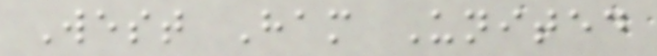West Ham United
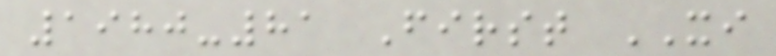1980-81 First XI
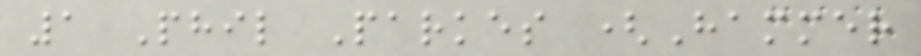1 Phil Parkes (Hammer
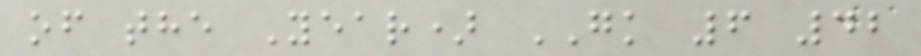of the Year) GK 6 42
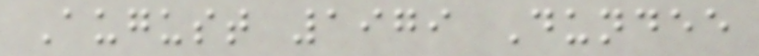August 1979 Dundee
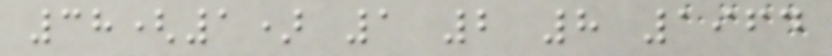38(1) 1 2 8 1964
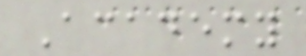Academy
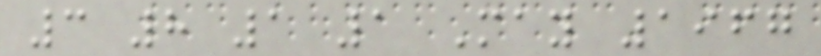3 8 1 1 May 1967
